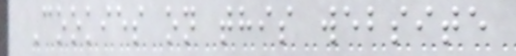Cookies on this website
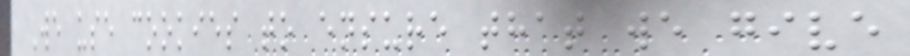We use cookies to ensure that we give
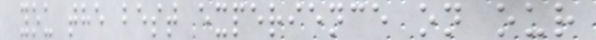you the best experience on our
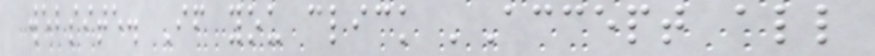website. If you click 'Accept all
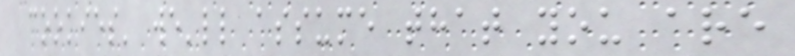cookies' we'll assume that you are
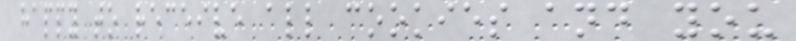happy to receive all cookies and you
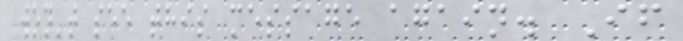won't see this message again. If
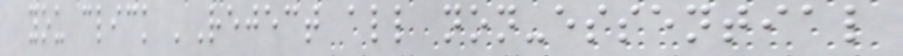you click 'Reject all non-essential
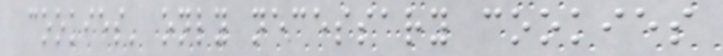cookies' only necessary cookies
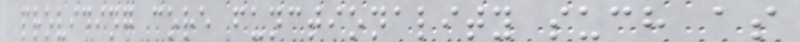providing core functionality such as
